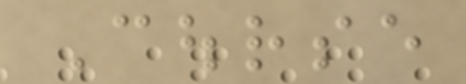Course
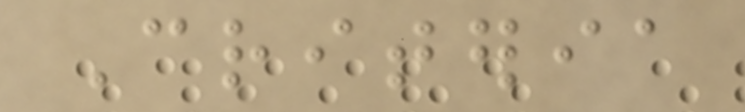Criteria
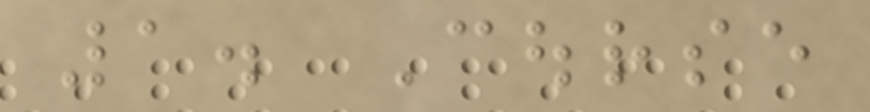1. Course
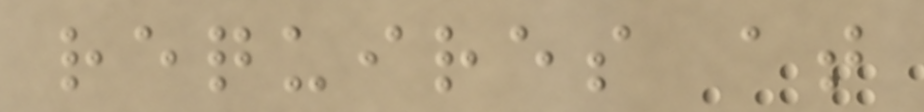requires at
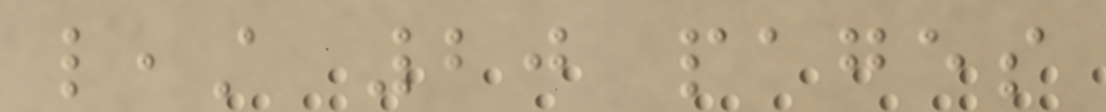least 20 pages
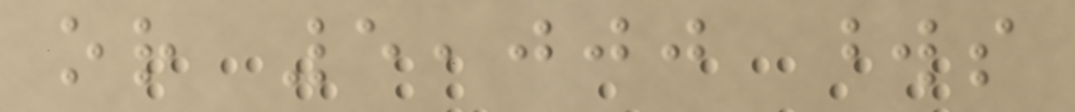or 5,000 words
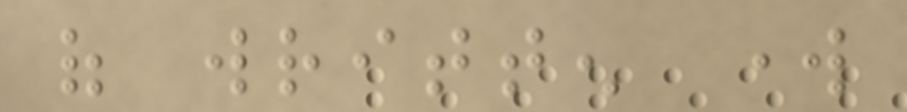of written work
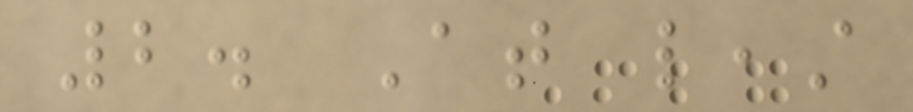2. At least
